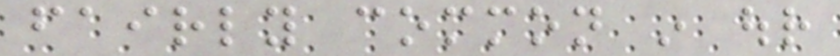fairly common in our
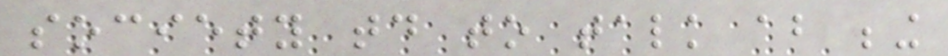society today to talk about being
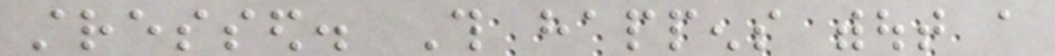stressed. This happens without a
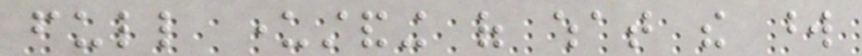full understanding of what the word
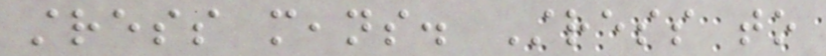stress means. Stress to
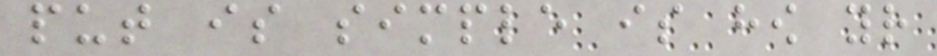put is simple is how your
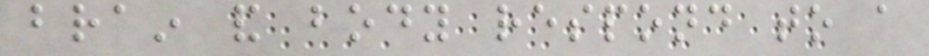brain and body respond to a
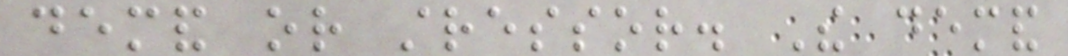demand or stressor. The demand
